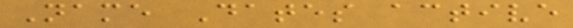Name Dates active
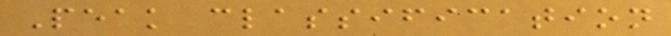Peak classification
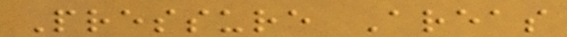Pressure Areas
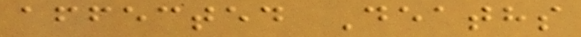affected Deaths
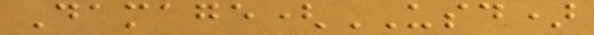Damage(USD)
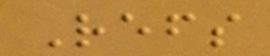Refs
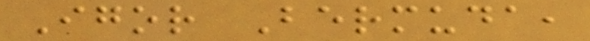Igor Bermuda,
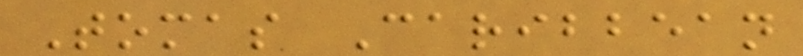Tomas Caribbean
